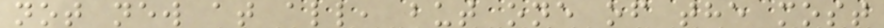not new at all, but one of the most
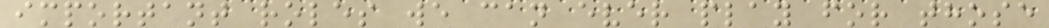important roles we can ever play for those
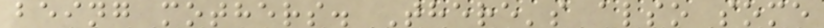being mothers. There's also some
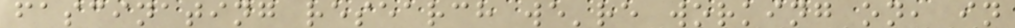fascinating research we're working on, in
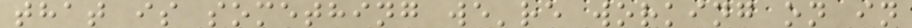that is something we're working on in
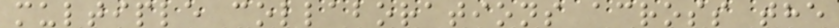multiple collaborations across the
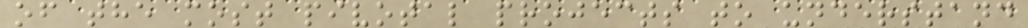of the most pivotal projects to understand
